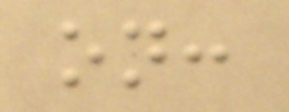on:
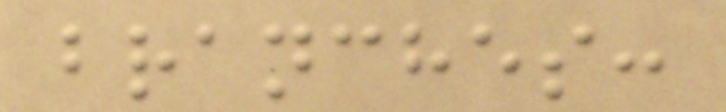branches:
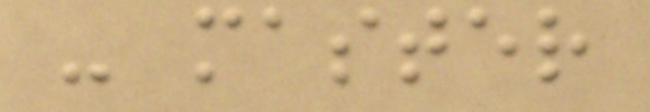- master
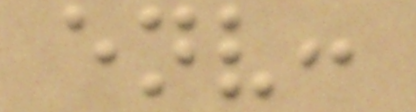env:
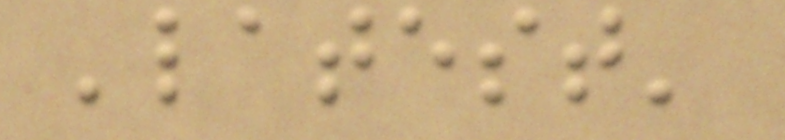'latest'
